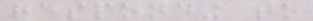responding to
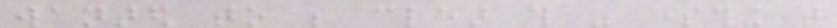wanted to be clear this was something that
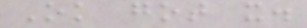Ok got it.
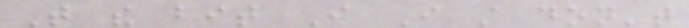That the bit I I still don't
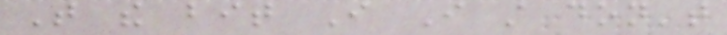That the bit I I still don't
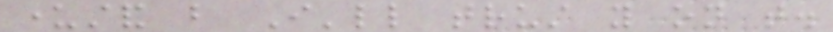understand but I'll trust you on that.
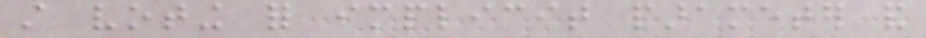still voting for implicit parameter and
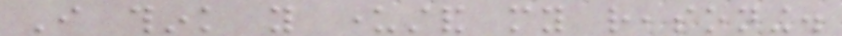I think you understand my reasoning.
